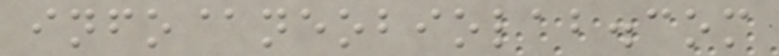info@neobiolab.com
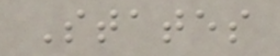States
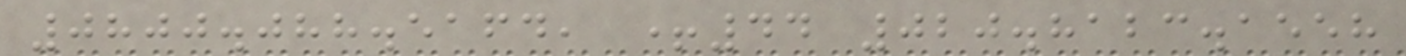0800.088.5164, +44 020.8123.1558
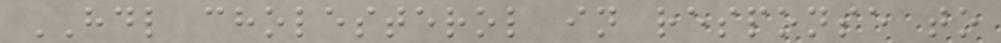HDL cholesterol in response to
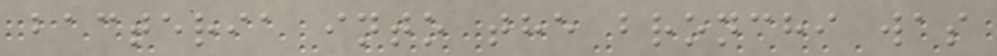bacteria into the bronchi was
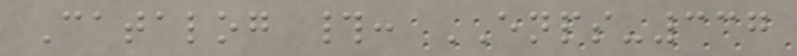Catalog #: ENPS-337
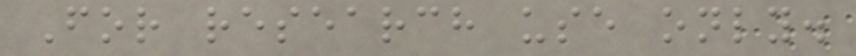For research use only.
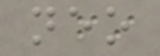neo
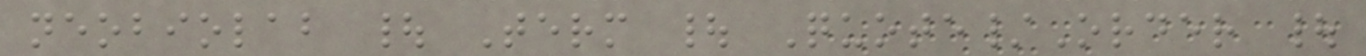neobiolab | Term | Quote/Order |
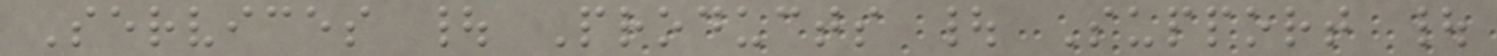Services | Products | Support |
